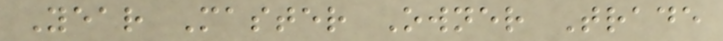Year Master Owner Trade
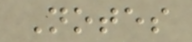Notes
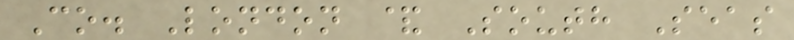Co. London & South Seas
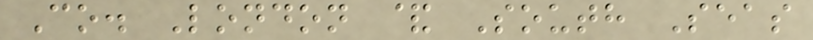Co. London & South Seas
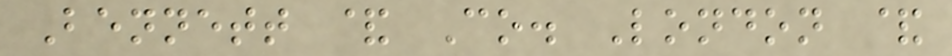Bennett & Co. London &
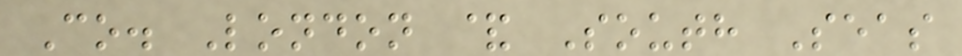Co. London & South Seas
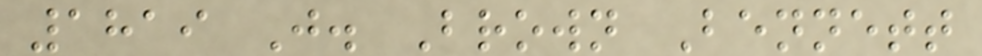1819 J. Brown Bennett
